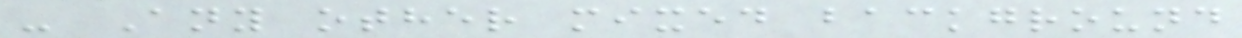- Any other mixed background
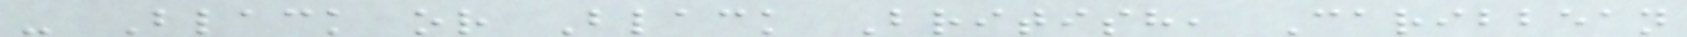- Black or Black British, Caribbean
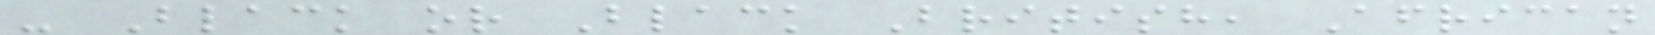- Black or Black British, African
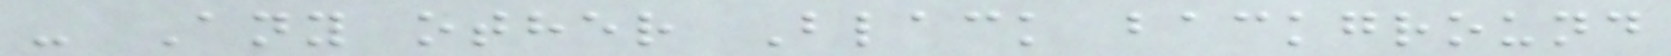- Any other Black background
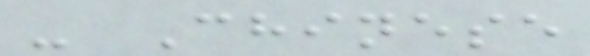- Chinese
